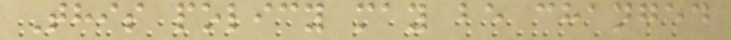This policy may be changed
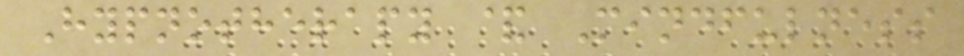Hypnotherapy & Mindfulness
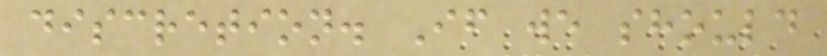discretion. If we should
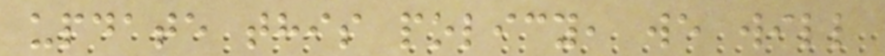update this policy, we will
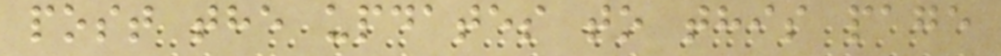post the updates to this page
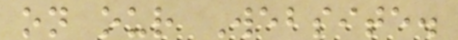on our Website.
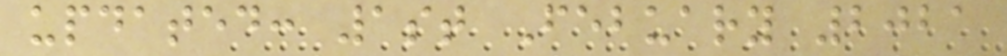updated: 1st Febuary 2021
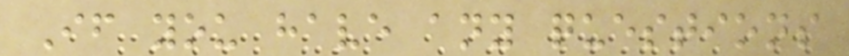If you have any questions
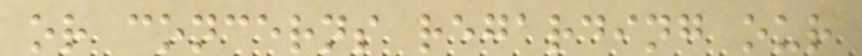or concerns regarding our
